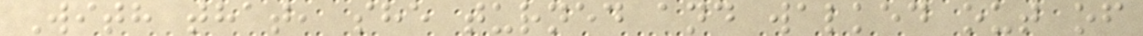With that, she turned and walked out of
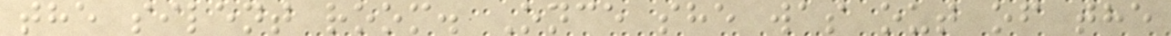the silent room. Once she was out of the
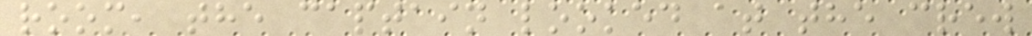room, the captain looked at the crew
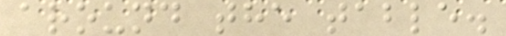around the table.
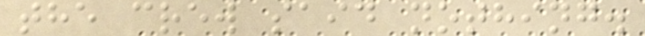the crew said nothing.
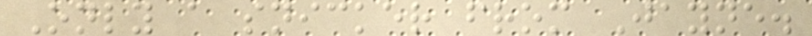Only a snicker from Jayne.
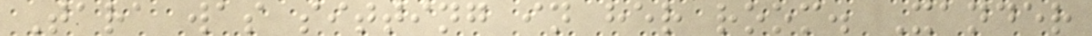Tara was sitting in her room. Xander
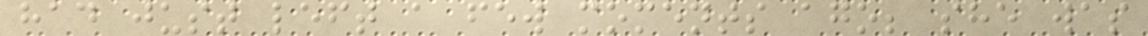had just left a few moments ago; she was
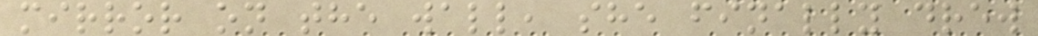mirror on the wall, she finally drew
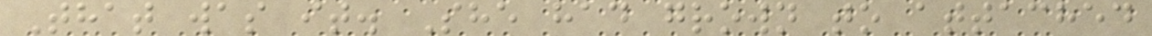That was it. She had grown to attached
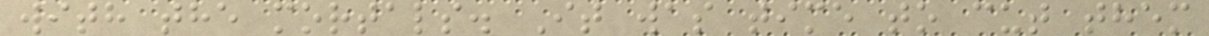with the mortals. It was time to cut them
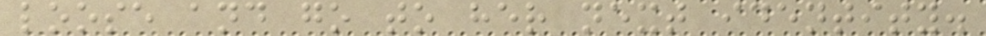loose and go to her next identity.
